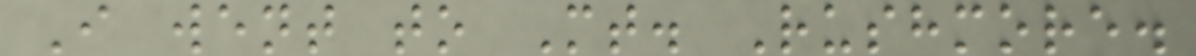I went to Mt. Rushmore.
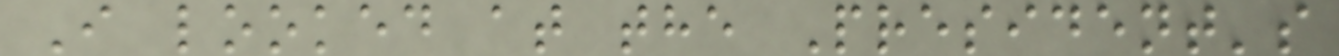I looked at the President's
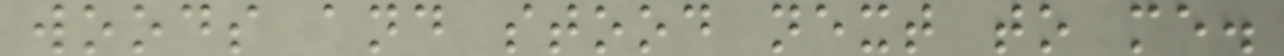woods and stood next to me.
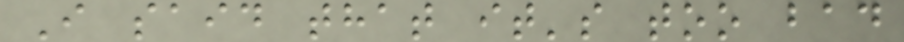I said that it's too bad
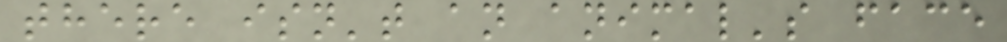there isn't an animal's face
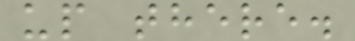up there.
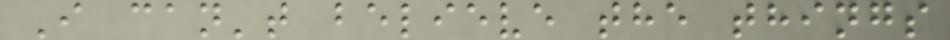I can't believe the things
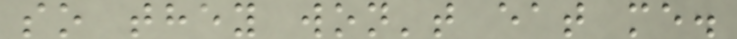so they won't eat me.
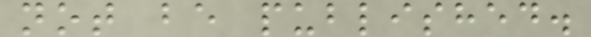not be published.
